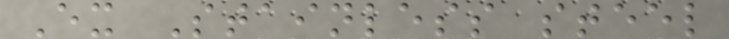Ex Stainless steel
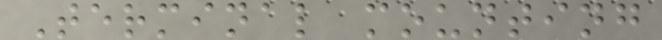Terminal mounting
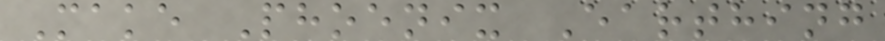Make Phoenix Earthing
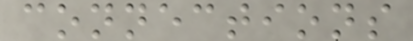connections
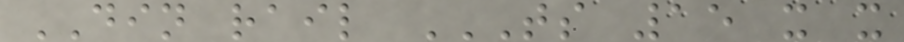DIN rail TS 15 X X
